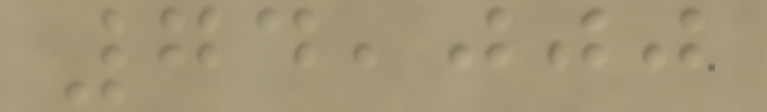74,000
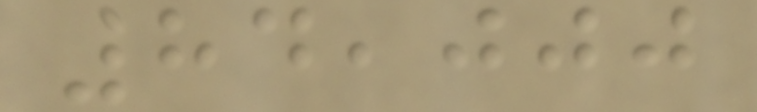84,000
